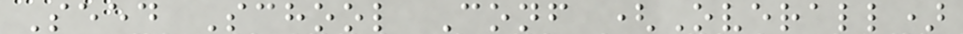Seed School Conf (Overall)
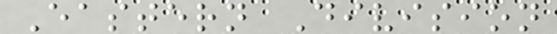Eastern Division
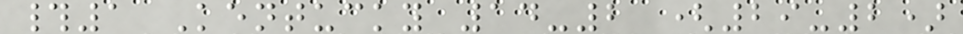#1 Kentucky 14-2 (29-2)
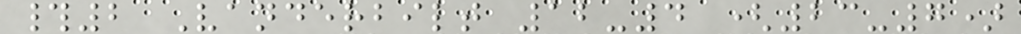#2 Vanderbilt 12-4 (23-7)
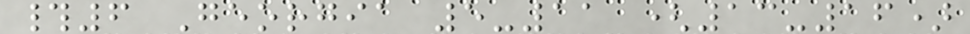#6 Georgia 5-11 (13-16)
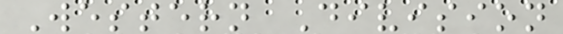Western Division
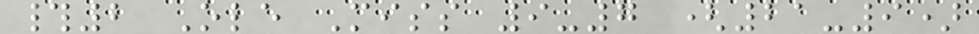#2 Ole Miss 9-7 (21-9)
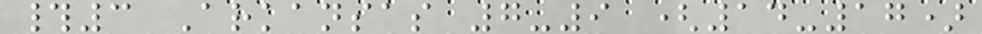#3 Arkansas 7-9 (14-17)
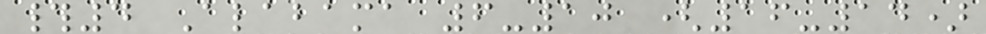#4 Alabama 6-10 (16-14)
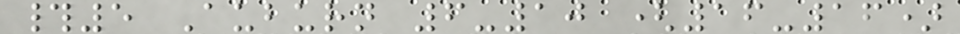#5 Auburn 6-10 (16-16)
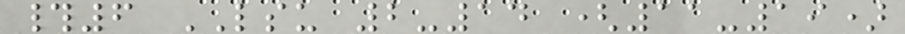#6 LSU 2-14 (11-19)
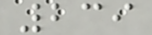239
